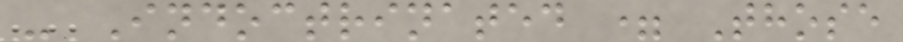- Indoctrinated = Those
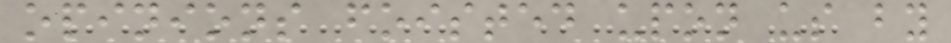opinions foisted upon us by
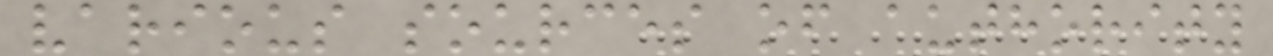various sources of authority
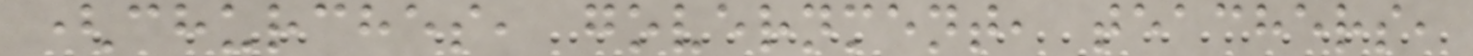(churches, government, teachers,
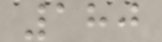180
